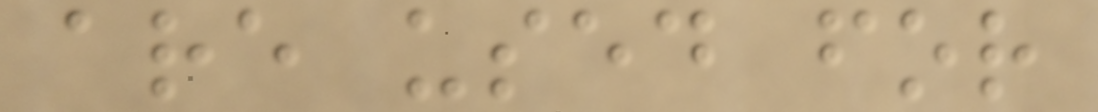are used for
